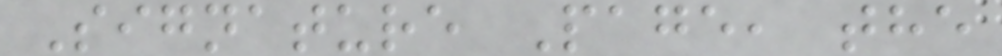Signature Page, the
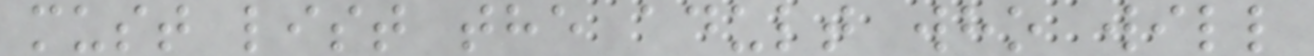must list the adult who will
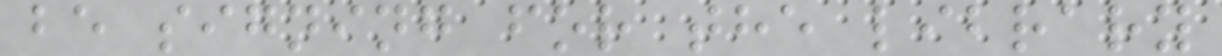be signing for the library
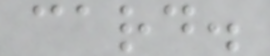card.
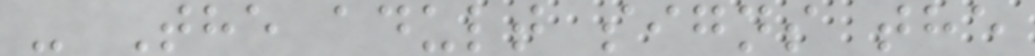- The adult signs the
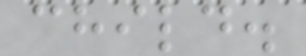child.
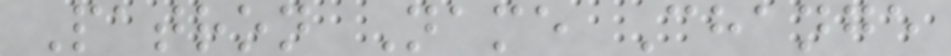Patron Name Change
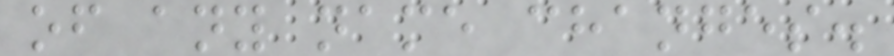of any name changes.
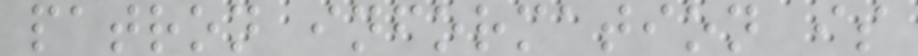patron information is
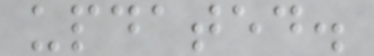updated.
